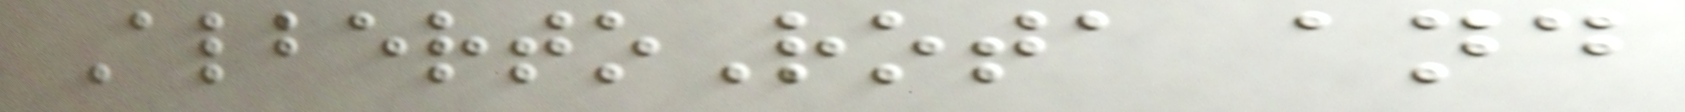AlbertoRota and
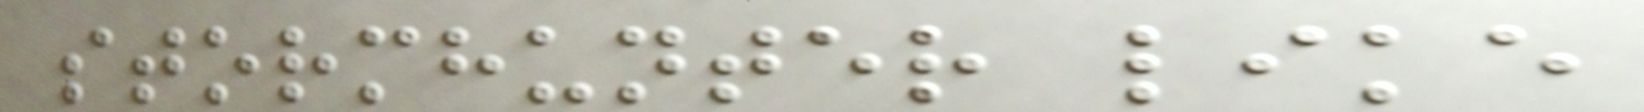stormhunter like
